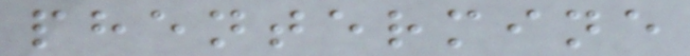phentermine
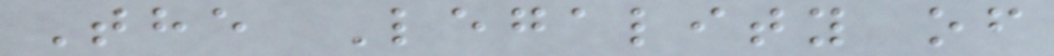The Legality of
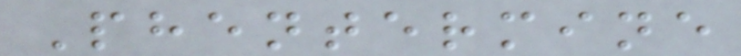Phentermine
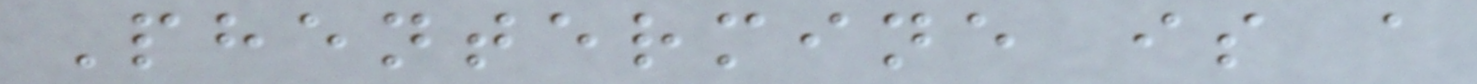Phentermine is a
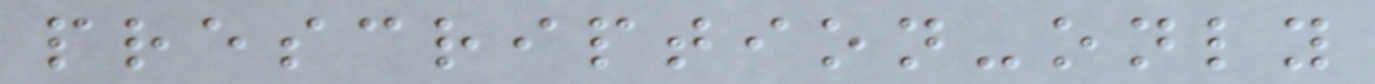prescription-only
